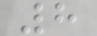8
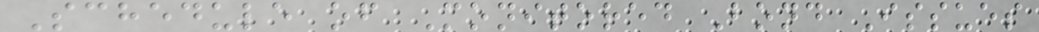Schedule of Monitored Bond Issues
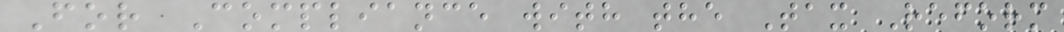For Compliance with the Tax Reform
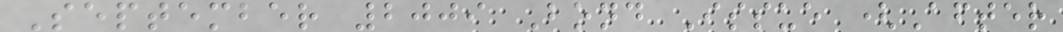September 2009 Bond Issue (After
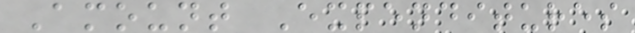Amount Expenditures
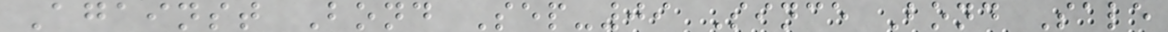Against Bond Sep-09 Since Bond Sale
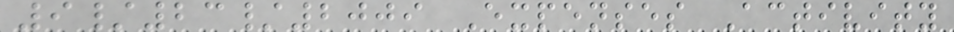9/23/2009 Expenses Activity
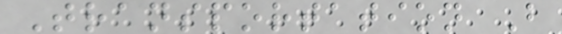Transportation B
